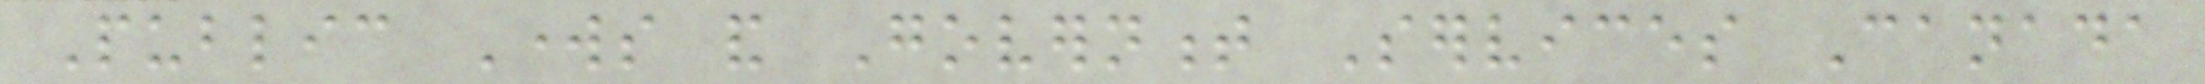Public Works and Government Services Canada
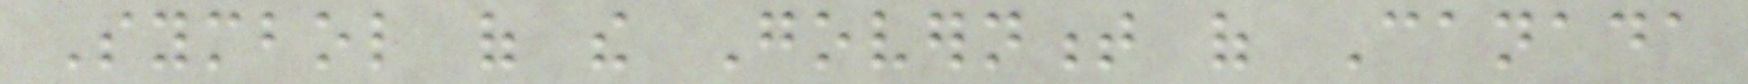Symbol of the Government of Canada
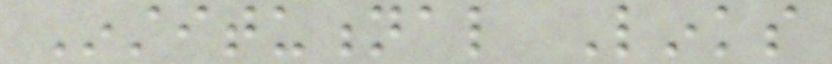Institutional Links
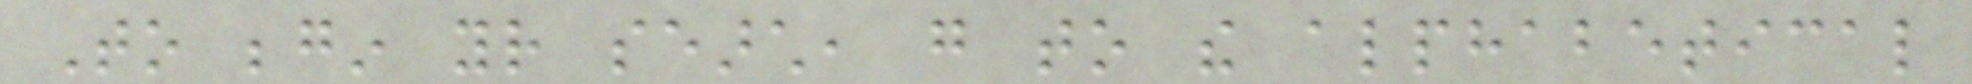To begin your search, go to the alphabetical
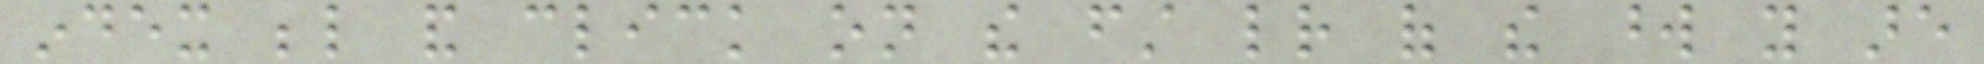index below and click on the first letter of the word you are
